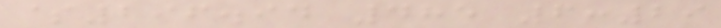$296.94 485 6:29
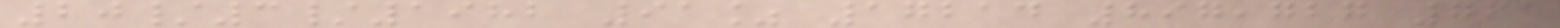20/3/1982 91% 17214 897,727 761
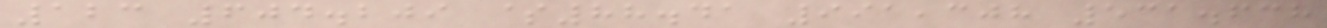123 604.209 $88.41 991,308 531.638
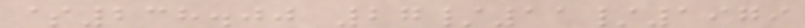$238.00 27/11/1979
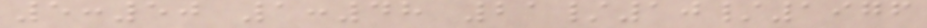5:50 1:48 21/10/1976
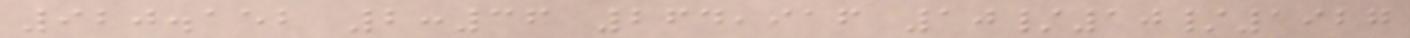920.152 2:36 264,916 10/10/1927
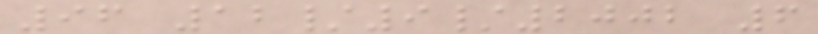96 12/9/2002 6
